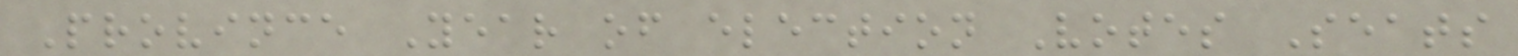Province Year of election Votes Seats
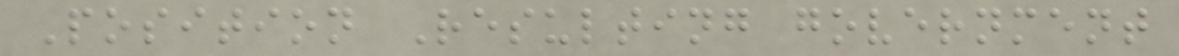Position Resulting government
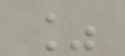%
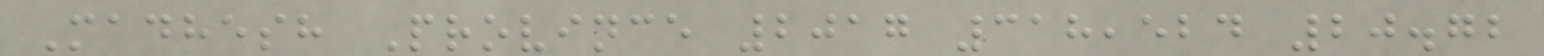Madhesh Province 2017 318,524 20.72
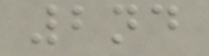2nd
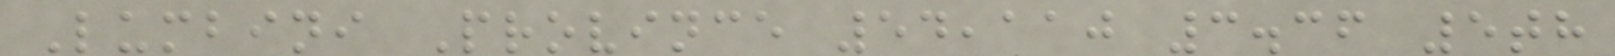Lumbini Province 54,110 3.36 5th
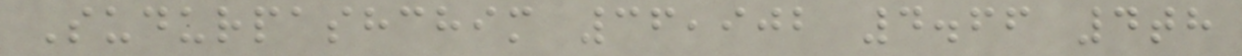Sudurpashchim 36,902 4.66 4th
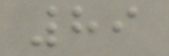89
